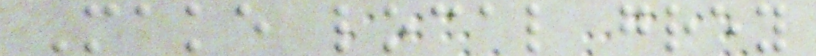Make local grey
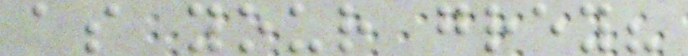as your grey?
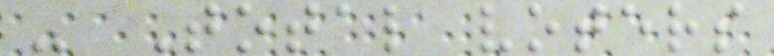- Total voters
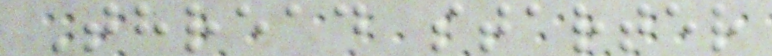Thread starter
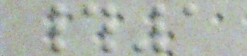#1
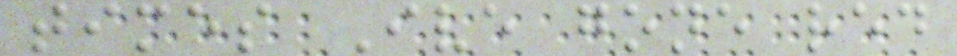times Ive gone red
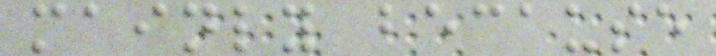mainly because
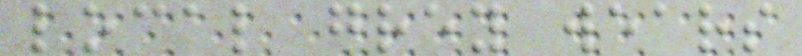local grey wears
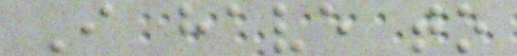I have to
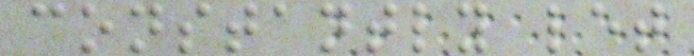constantly let
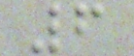6
